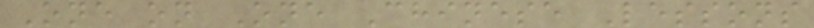One on One Chinese Lessons
